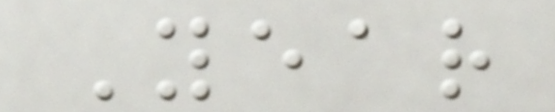Year
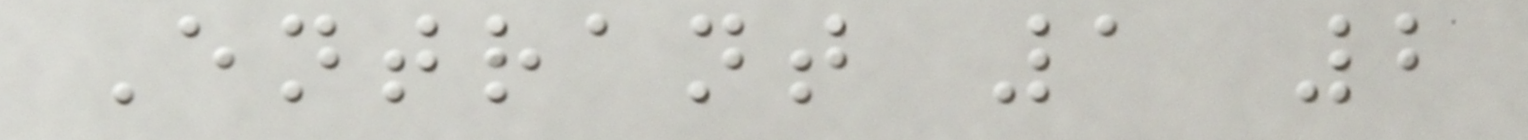Entrant 1 2
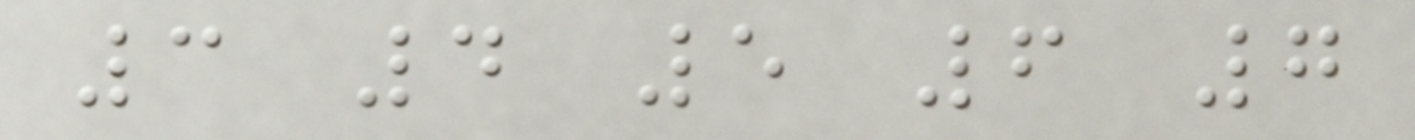3 4 5 6 7
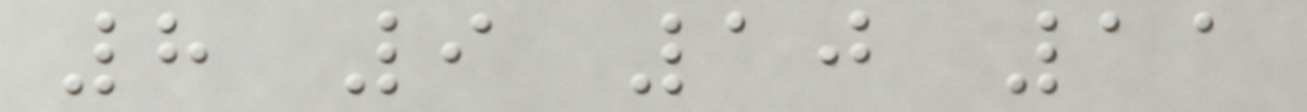8 9 10 11
